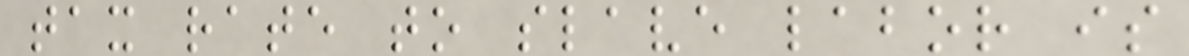tax rate to slave labor is
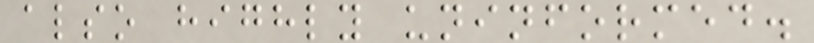also highly uninformed.
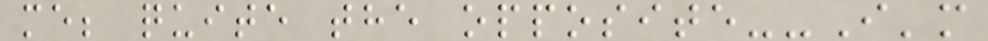me; quite the opposite--I'm
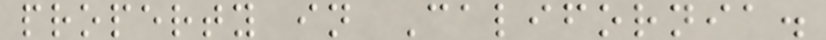property in California.
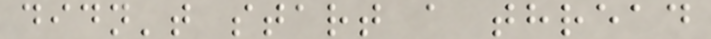didn't start a thread
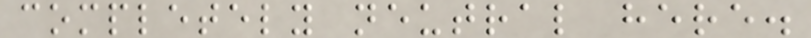completely neutral here.
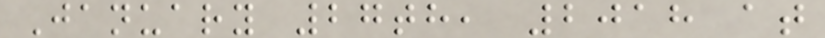January 27th, 2018 at
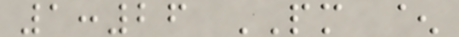1:26 PM ^
